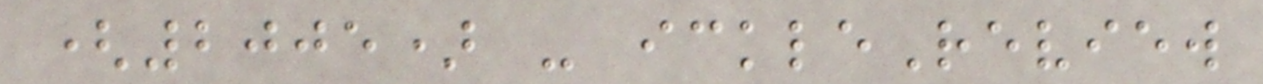(2005) - ickleReview
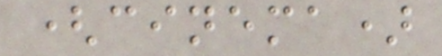(cinema)
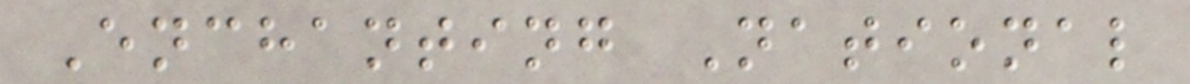Enchanting National
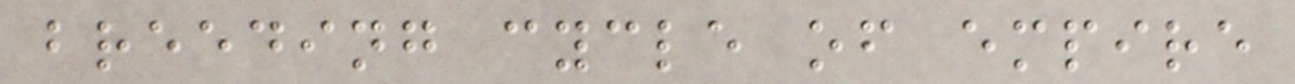breeding cycle of empire
